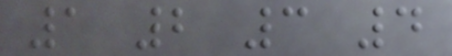1 2 3 4
